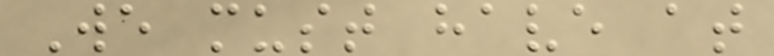We must have at
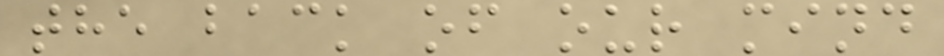the back of our mind
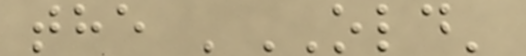the 'OLD'
